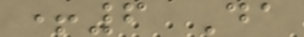+6 Da
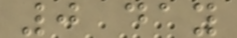0 day
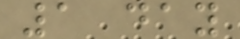1 day
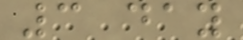3 day
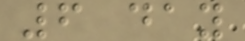6 day
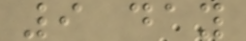9 day
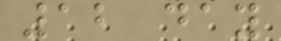12 day
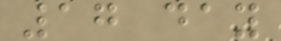17 day
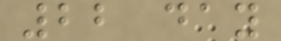22 day
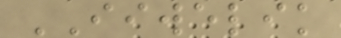IIWELIK
